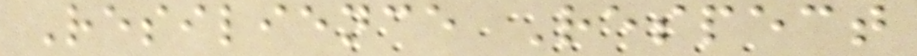Resilience Respect
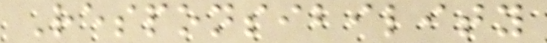Responsibility
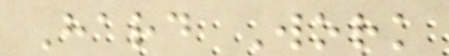Hard Work
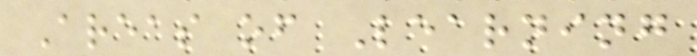Areas of Learning
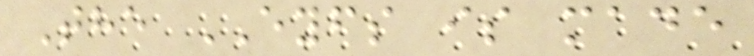The EYFS is made
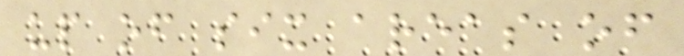up of six areas of
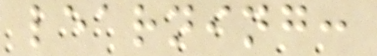learning:
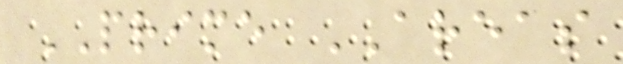PRIME AREAS
